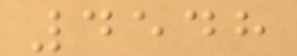4548
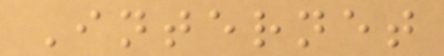Internet
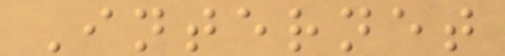Internet
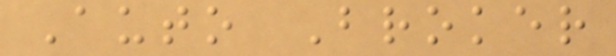Auto Broker
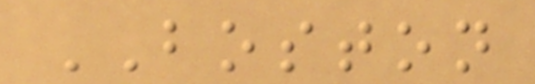BOSTON
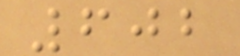602
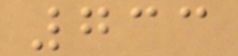733
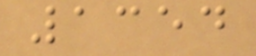1354
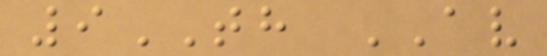9TH AV
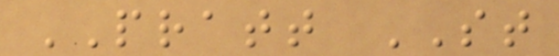PRATT ST
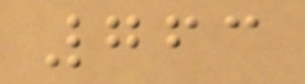763
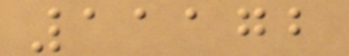11172
